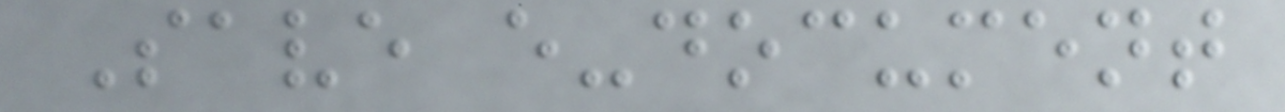Save e-document
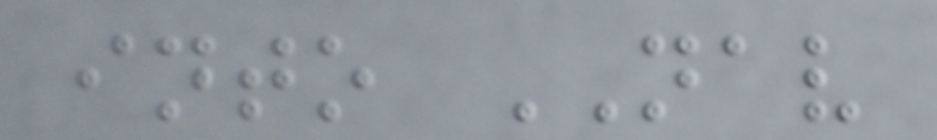into NAV
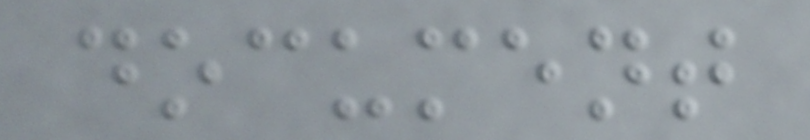document
